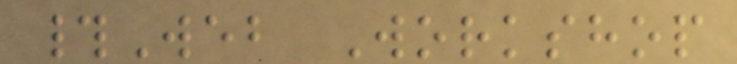#Web Workshop
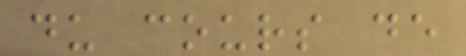du cours de
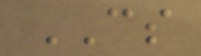CS
